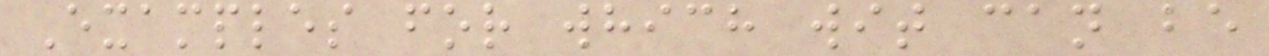Examples for which wit can be
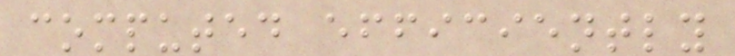computed efficiently
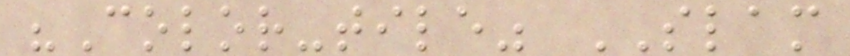"Color-tile" SLAM
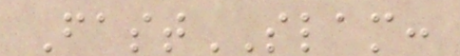FastSLAM:
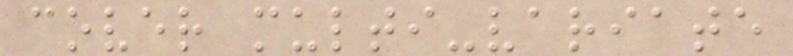cover multi-variate
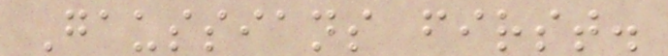Gaussians first.
